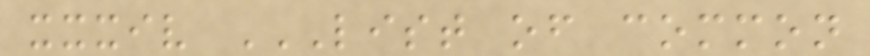xxxiv LIST OF COMMON
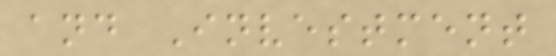and Investment
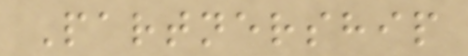Partnership
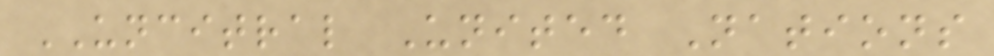UNCITRAL United Nations
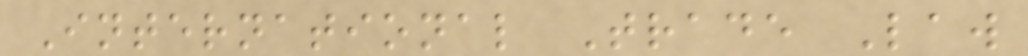International Trade Law
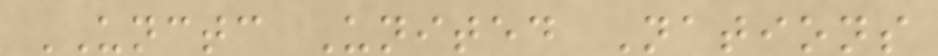UNCTC United Nations
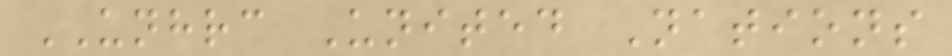UNHRC United Nations
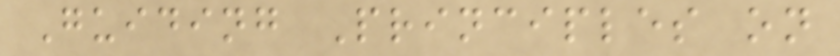Guiding Principles on
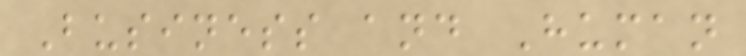Business and Human
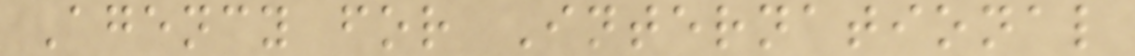Agency for International
